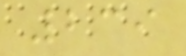239
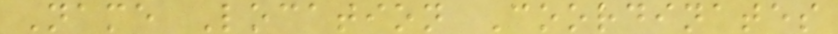Name Location Coordinates
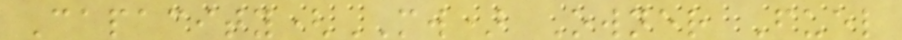Capacity(MW) Owner Fuel
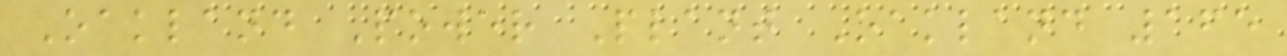Oakland Power Plant Oakland 165
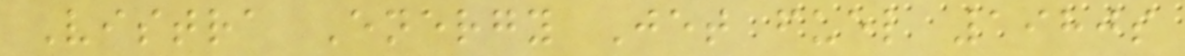Vistra Energy Jet fuel 1980s
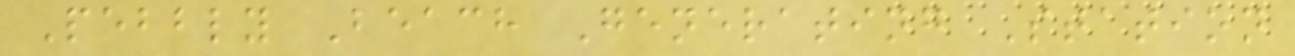Pebbly Beach Generating Station
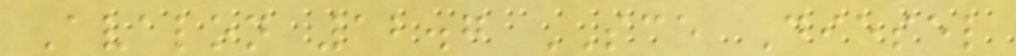Avalon 12.7 SCE Diesel
